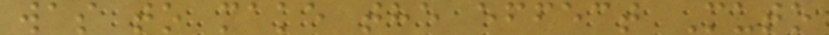was to make the effect Muto
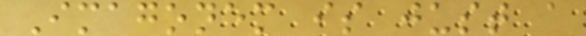Imagonem is just a
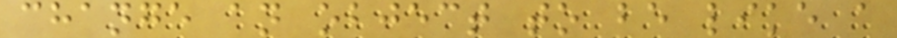change an object to be like a
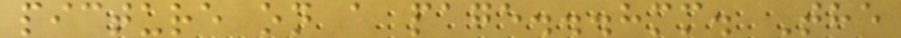picture on a page...hmm. The
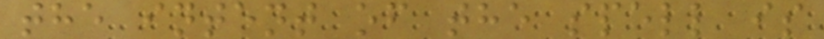the intent of the spell is
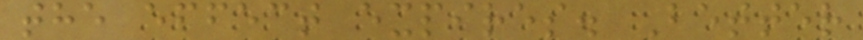the effect expires. Better
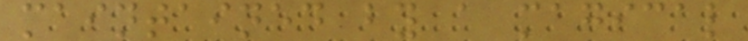maintained by a magical
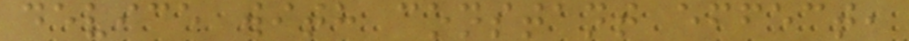device with constant effect,
